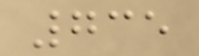735
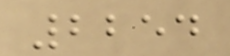2254
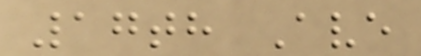17th Ave
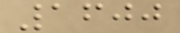1600
